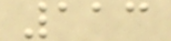113
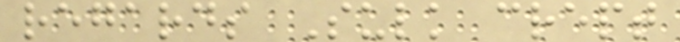regards Sulk crept
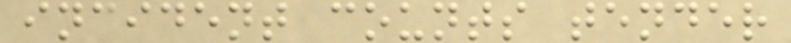incident counts tender
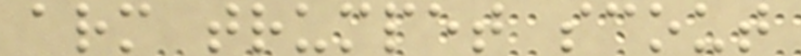arm trumpet scout
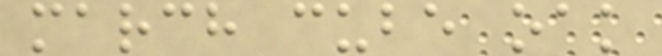march cube oak
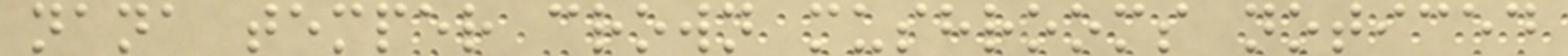nana temper crown mushrooms noticed
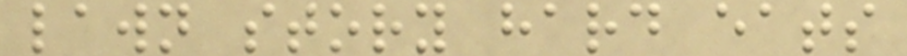lawn story hard eats
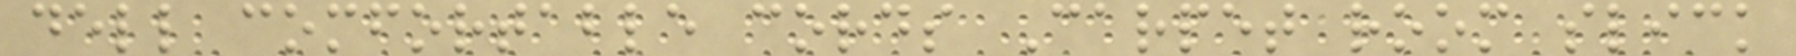dell comfortable cords Carpet room slick
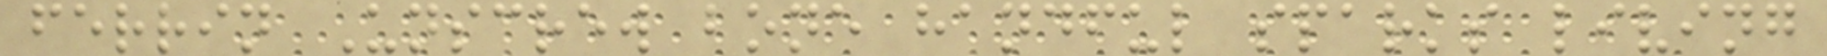ferrin Unscrew bone handful sparks living
